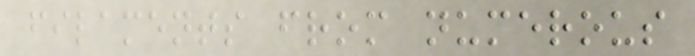filaments from numerous
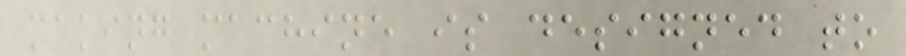making machine is designed to
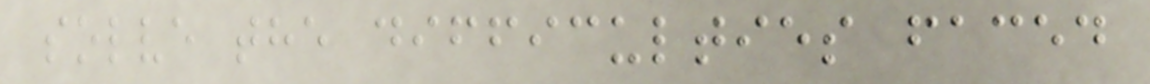solve the difficulties faced
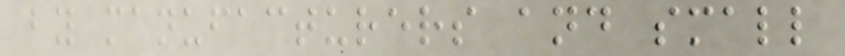by manufacturers and small
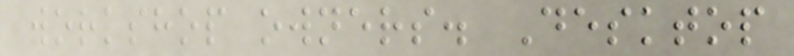workshop owners. Desktop
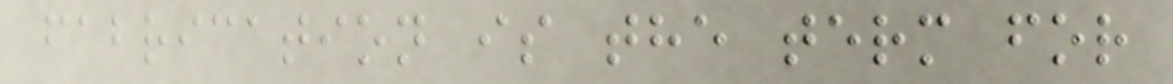fabrication is the term for
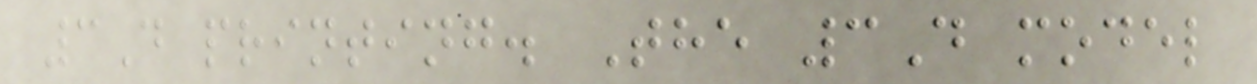3D printing. The 3D model
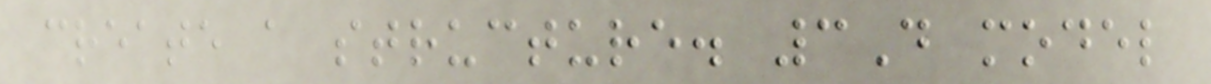create a structure. 3D model
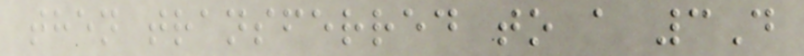then transferred to a 3D
